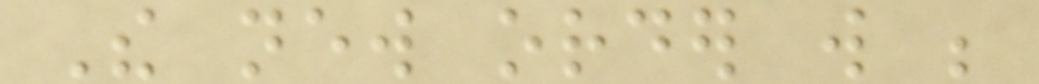The new order will be
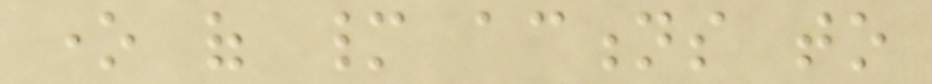one of many actions to
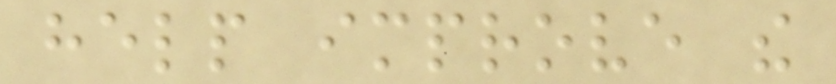help improve the
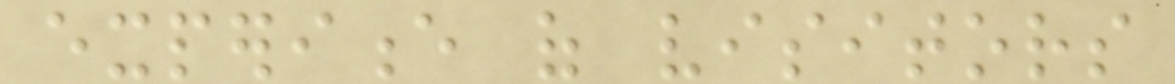experience of visitors
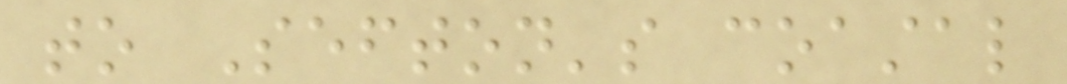to Sefton's coastal
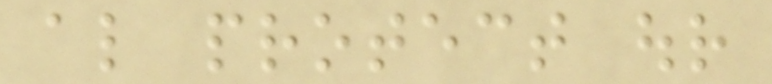also protect our
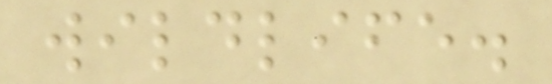wildlife.
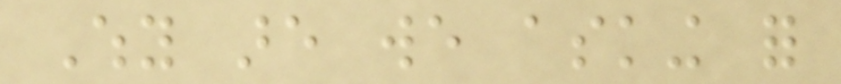Why are we asking for
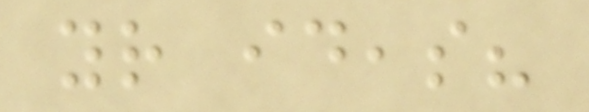your ideas?
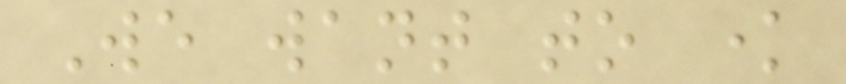We want to know
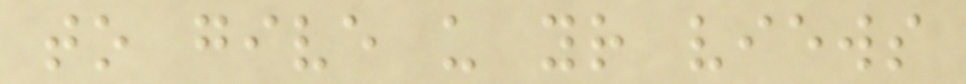to give us your views
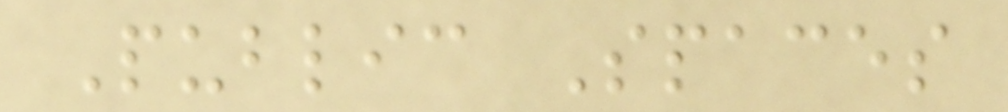Public Spaces
